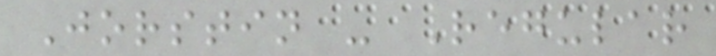Jorstin - Regular
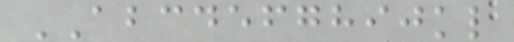ABCDEFGHIJKL
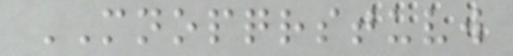MNOPQRSTUVW
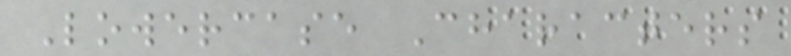Lowercase Characters
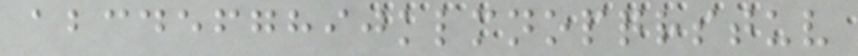abcdefghijklmnopqrstuv
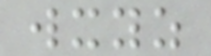wxyz
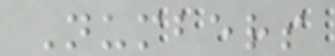Numbers
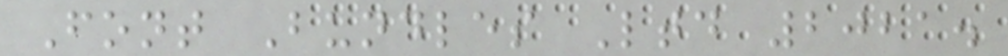Font Bundles Ltd 2021.
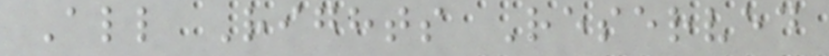All Rights Reserved
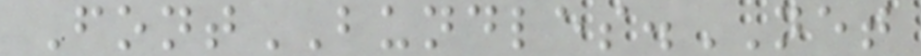FontBUNDLES.NET
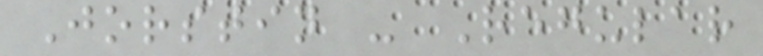Jorstin - Regular
